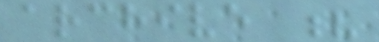archive ?
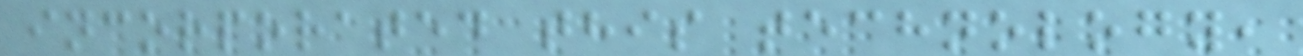incorporated this technology,
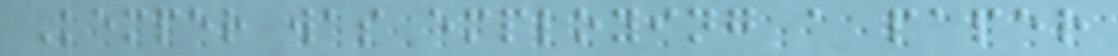Kemper was employing a paper
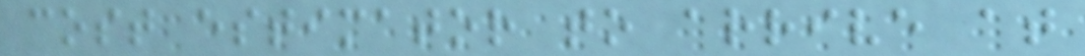cost estimator to arrive at
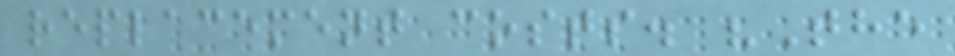replacement costs. "The
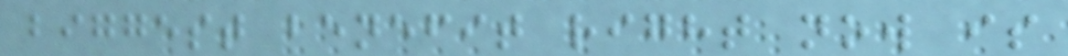biggest benefit right now is
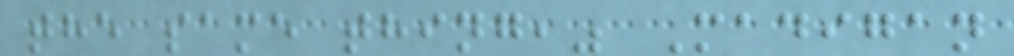the same thing," Madigan
